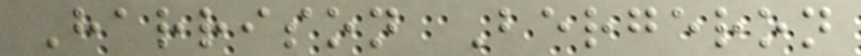Harrison Bergeron
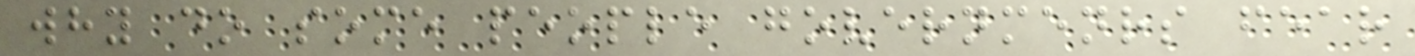why do some people governmenrs fear
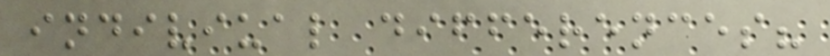indiviual differences?
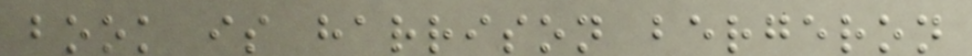book is harrison bergeron
